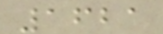1621
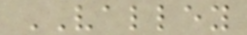VALLEY
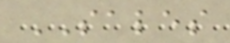SALES
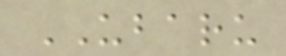UBARU
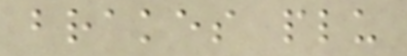brakes plu
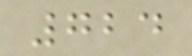724
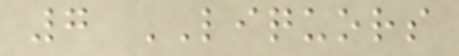7 LIQUORS
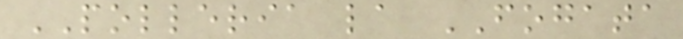POLLERIA la FOGATA
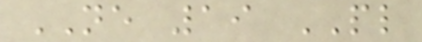NE 19 PL
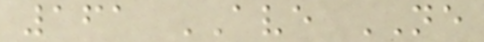161 AVE NE
